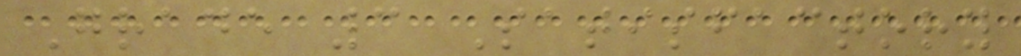Grade 3 Satisfactory
